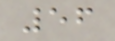56
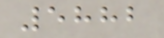5882
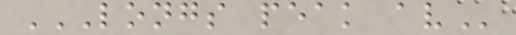LONGS PEAK AV
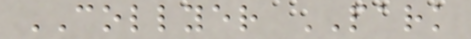COLLYER PARK
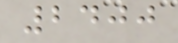2400
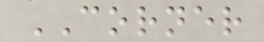CORNER
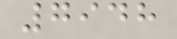7948
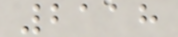2118
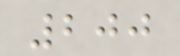200
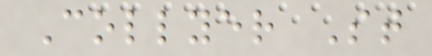Collyer St
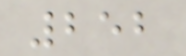252
